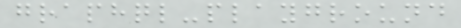graphql-playground
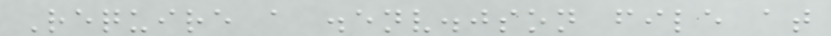Require a .env.json file at
